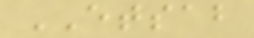ETSAB
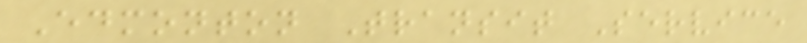Edmonton Transit Service
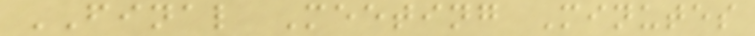FINAL Meeting Minutes
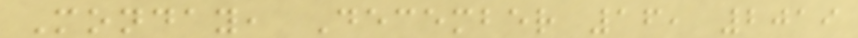Monday, December 16, 2019
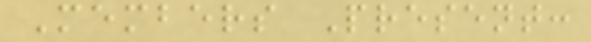Members Present:
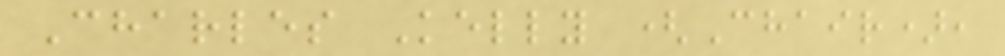Charles Kelly (Chair),
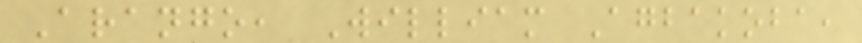Arango, William Agbakoba,
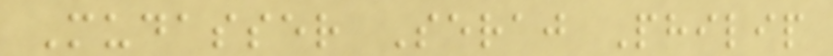Mudasser Seraj Philip
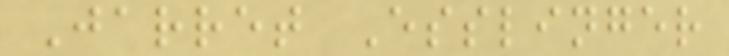Jarret Esslinger
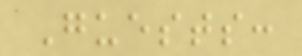Guests:
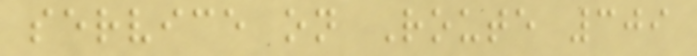service on Route 309
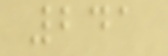241
